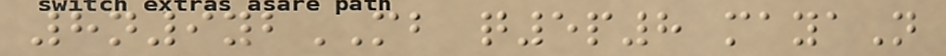8n9ybMB q5p8 mayaN
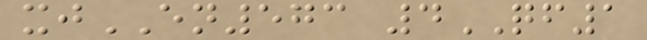xjEN573 4QF1
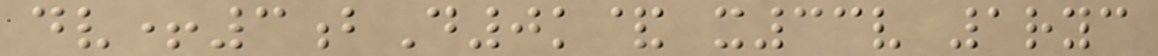dv+3bD0k& x33v 1ryc
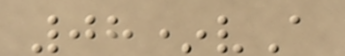08*vA
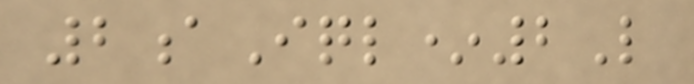2aIql*2L
